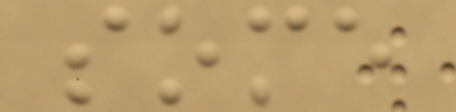some
